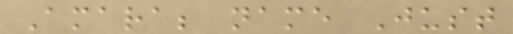Amara; name Just
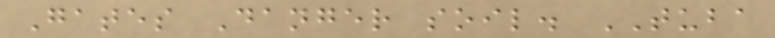Gates Danger soil. TUBA
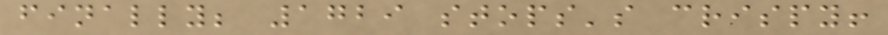finally; 1729 stops's crispy!
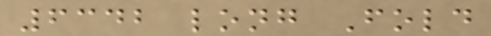6342 long Fold
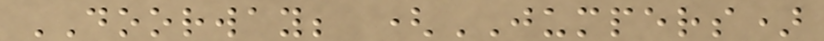DOORWAY; (JUMPERS)
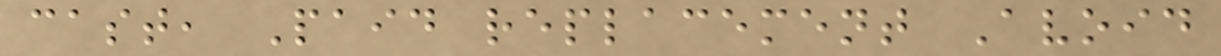cast, Paid replacement Avoid
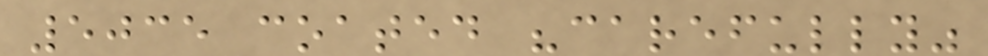5035 coated "carefully"
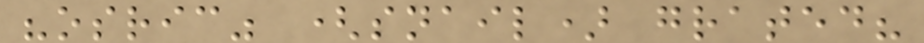"osric" (snail) grated?
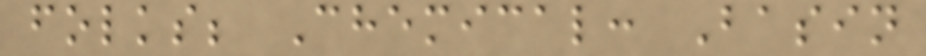folks; Chemical: Basin
